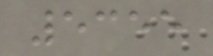5355
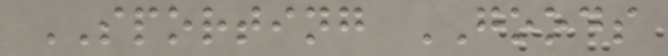SPORTING GOODS
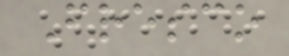Fresco
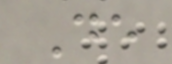De
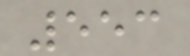553
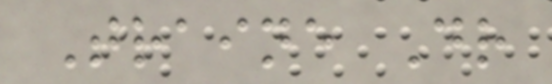Traine Dr
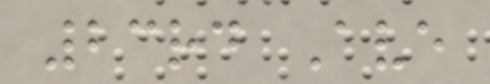23rd Ave
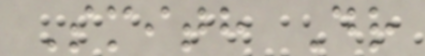Smith Dr
